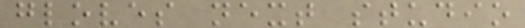gloves next studio
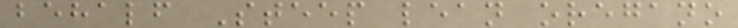behalf Steep lean oregano
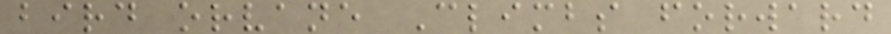bird orvane Climbs forward
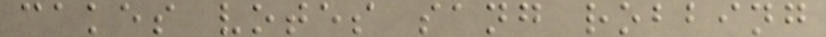cakes votes sang robbing
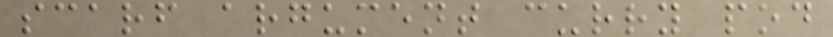scarf argument curry pod
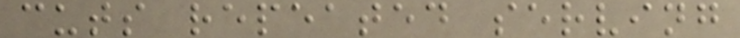cuts repeated serving
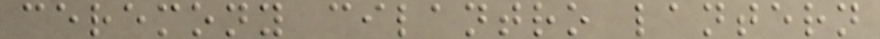ceremony cilantro lantern
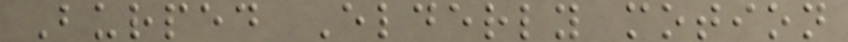Burped Elderly motion
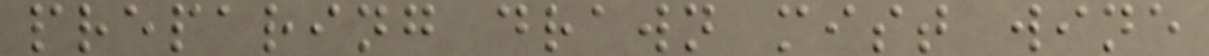preparing drawn mist wine
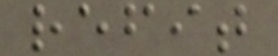refit
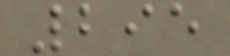295
